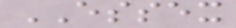ESSEX
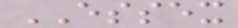ESSEX
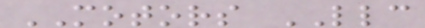MOTORS LLC
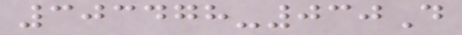303478-030D
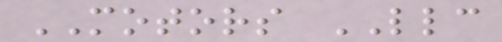MOTORS LLC
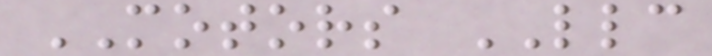MOTORS LLC
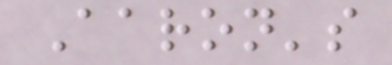Aaron's
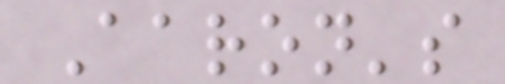Aaron's
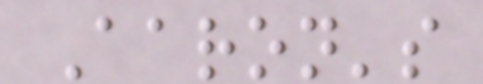Aaron's
